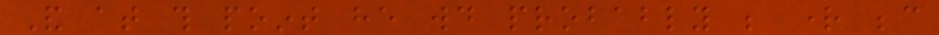And at this point he would probably be right because
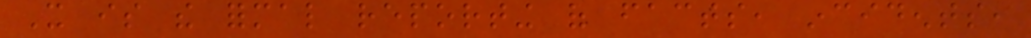It is the formal reporting of facts, incidents,
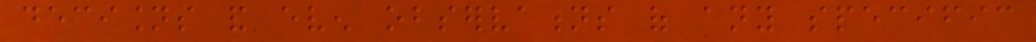decisions and even observations of any specific
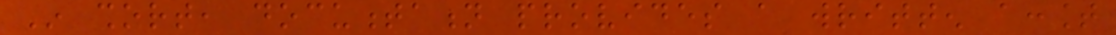In short, documentation provides a written account
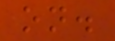on.
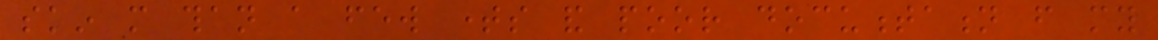skin more than a few times and poor documentation from my
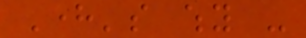Here's why -
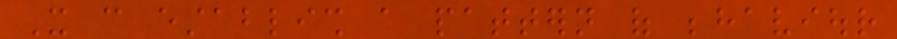It can establish a pattern of behaviour
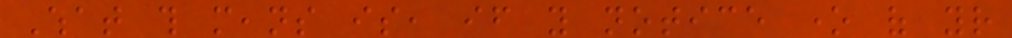What this means is, if you notice one of your
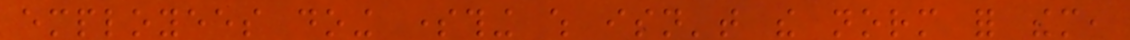employees doing something which isn't the norm for them,
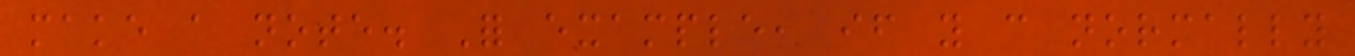make a note. For example, if you can normally
